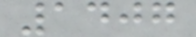1407
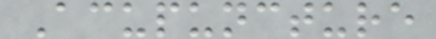Acupuncture
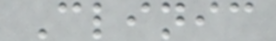Clinic
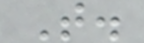T.
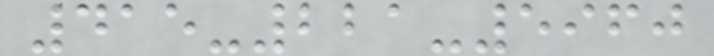415-221-5960
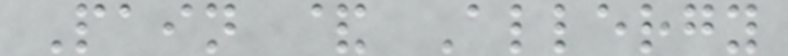Pain & Allergy
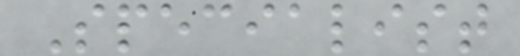Specialist
